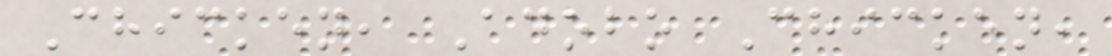Chicken, Adobo Chicken,
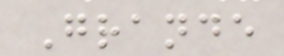Grande
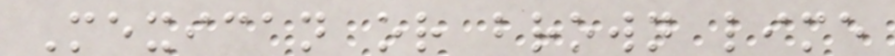Mexican or brown lime
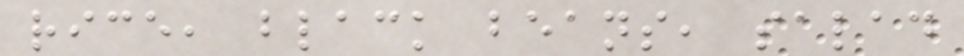rice, black beans, salad
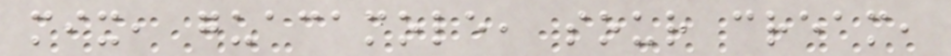mix, guacamole, sour cream,
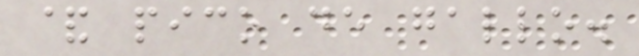& pico de gallo.
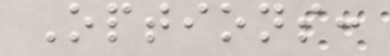Options:
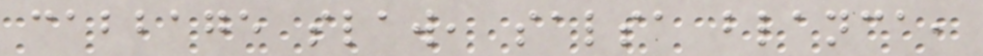cabbage slaw, salsa blanca,
